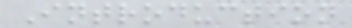Introduction
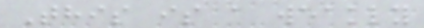This is a weakly
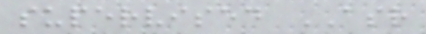supervised ASR
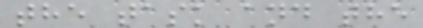the task and the
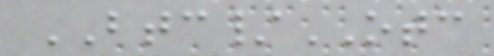BTC/OTC
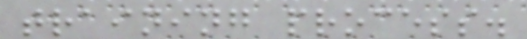training process.
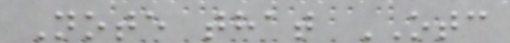Note that OTC
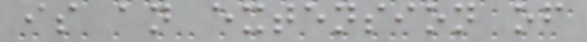is an extension of
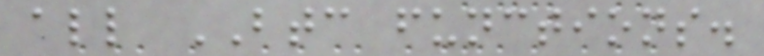all BTC functions.
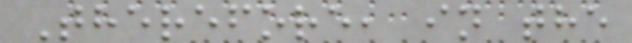Therefore, in the
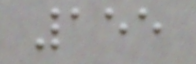155
